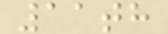11th
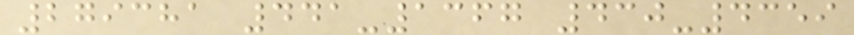279381 441-1367 430-4359
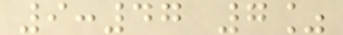9:47 7%
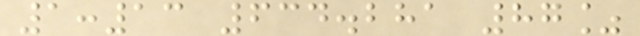1:13 634.281 87%
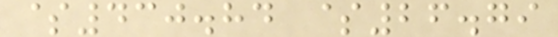$430.84 $26.79
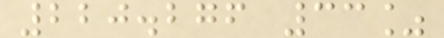220.276 33%
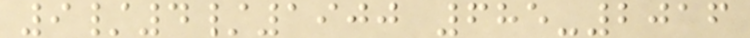9/4/1900 685-2016
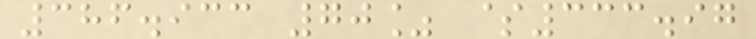386.933 70% $333.97
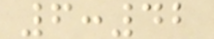6:42
